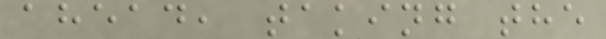ahead, taking the
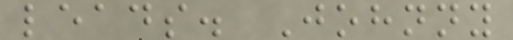leads. Johnny
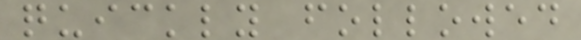quickly followed
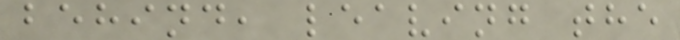behind, leaving the
